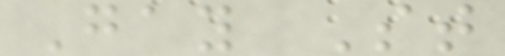Gay St
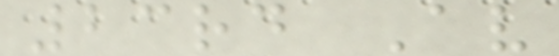23rd Av
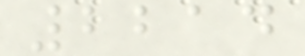2214
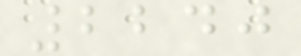2240
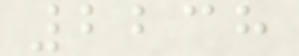2238
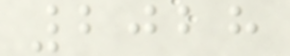2028
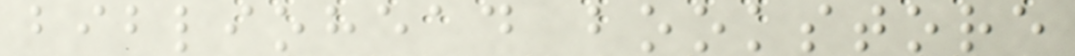bibliohead bookstore
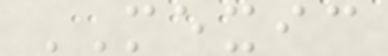MEXIC
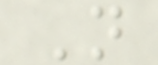N
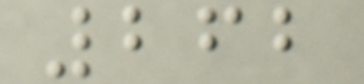262
